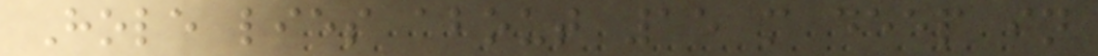Hole lies about 15 m deep in
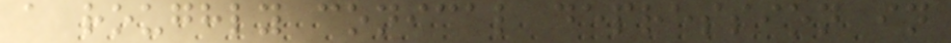a roughly conical depression in
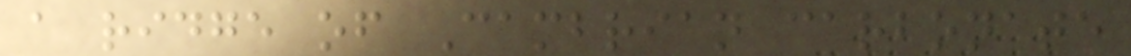a ridge of Cambrian carbonate
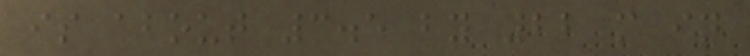is about 3.5 by 22 m in
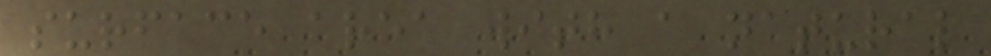surface area with a natural
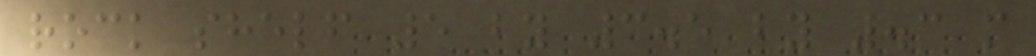rock shelf 5 by 3.5 by .3 m
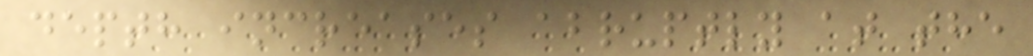depth increases abruptly at the
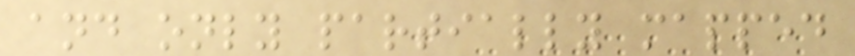and only partially mapped
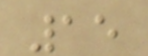15
